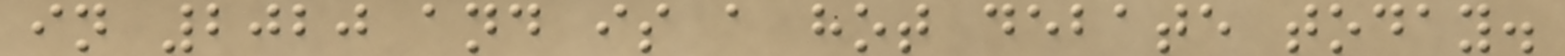in 2020 and is a hot debate today.
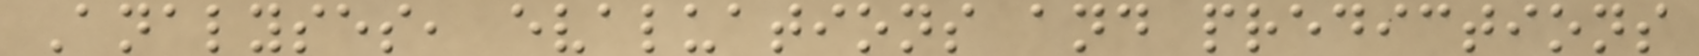Analyses, evaluations and predictions
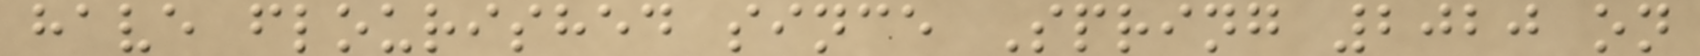have flourished since Spring 2020 on
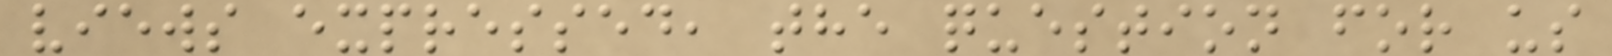views expressed, the question for us
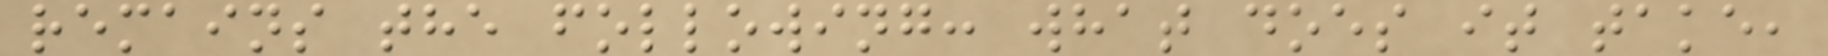remains the following: what does it take,
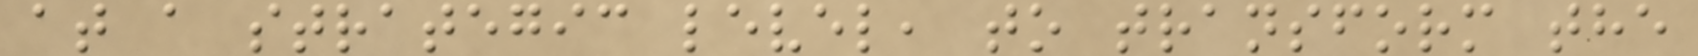at a strategic level, to transform the
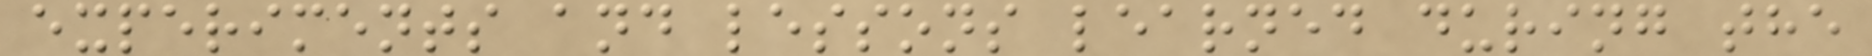experiments and lessons learned during the
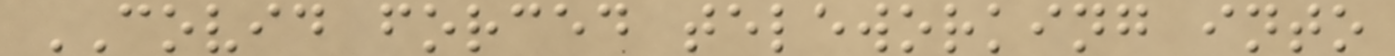COVID forced teleworking into
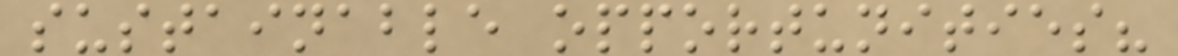sustainable opportunities?
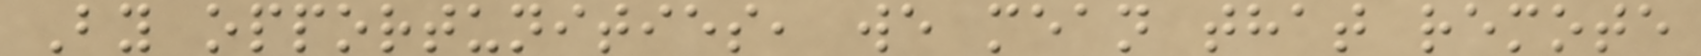By opportunities, we mean that remote
